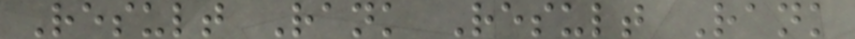Result Rank Result Rank
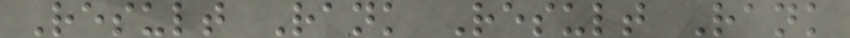Result Rank Result Rank
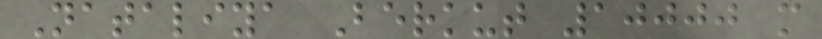Nataliya Berkut 10000 m
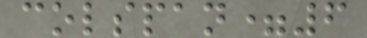colspan=6
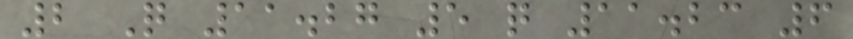2 Q 11.27 5 q 11.23 6
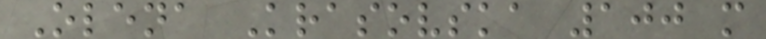Olena Krasovska 100 m
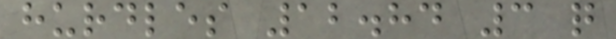hurdles 12.84 3 q
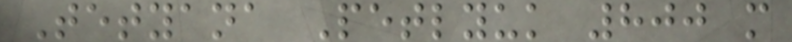Tetyana Petlyuk 800 m
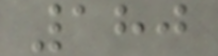180
